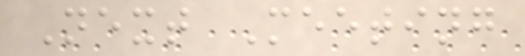Next Meeting
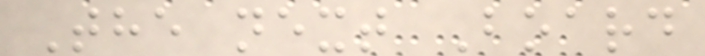The next Board
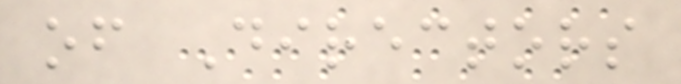of Directors
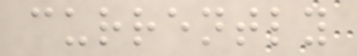currently
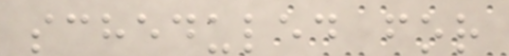scheduled for
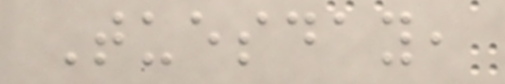Tuesday,
